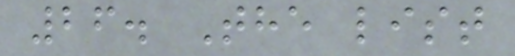26. The list
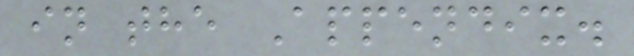in the Appendix.
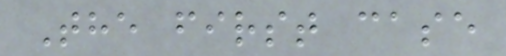The first case
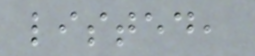listed,
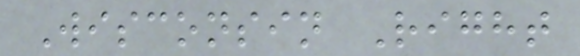Wisconsin Right
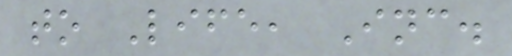to Life, Inc.
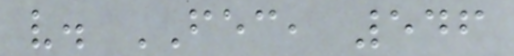v. FEC, 546
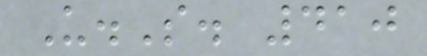U.S. 410
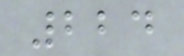224
